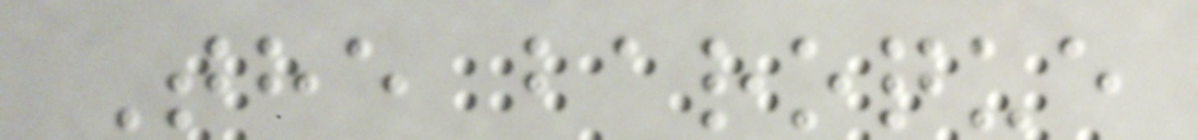The baroque
